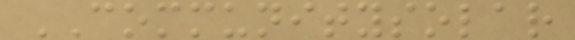COMMUNITYSOLAR
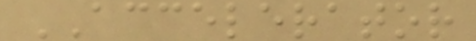ACCELERATOR
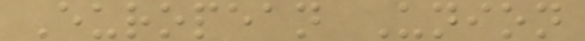European Union
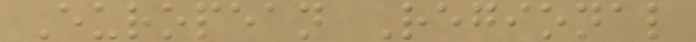European Regional
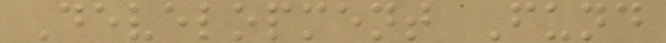Development Fund
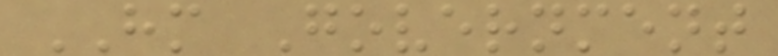HM Government
